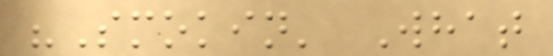"Smokin' What
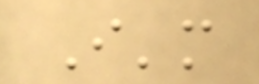I'm
